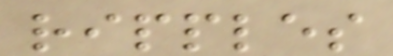ripples
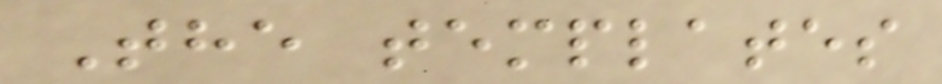The templates
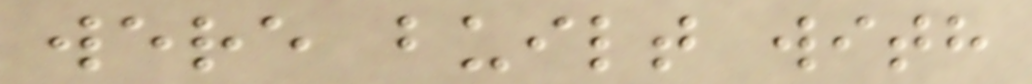were built with
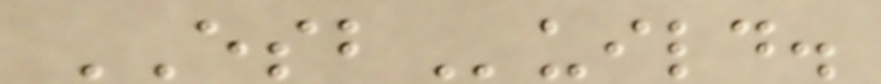ESBuild.
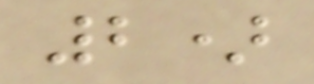2)
